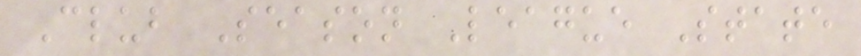Club Season League State
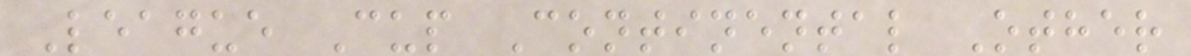League Cup Continental Other
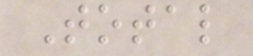Total
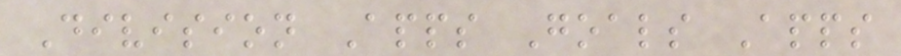Division Apps Goals Apps
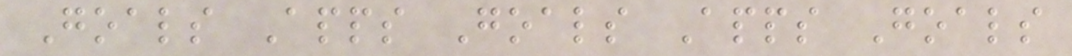Goals Apps Goals Apps Goals
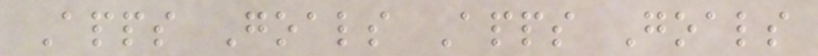Apps Goals Apps Goals
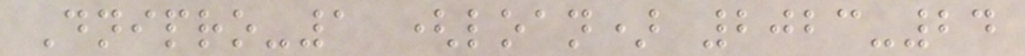Dnipro-1 (loan) 2023-24
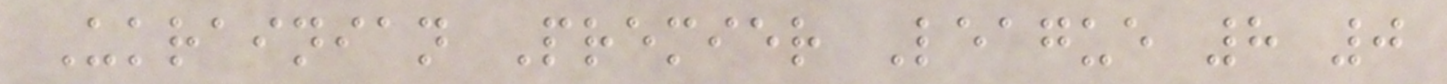Ukrainian Premier League 8 0
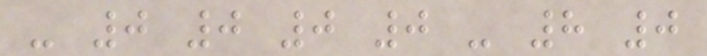- 0 0 0 0 - 8 0
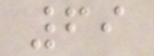69
